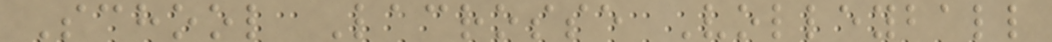School Lacrosse Volleyball
